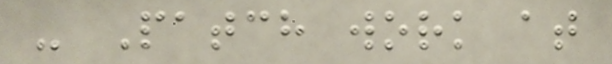- Patch work at
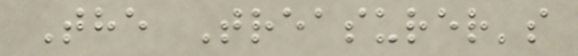The Treasurer's
